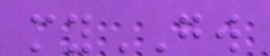myGW
